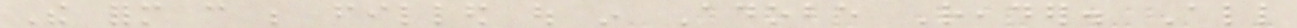The form can be filled out in Adobe Reader. All
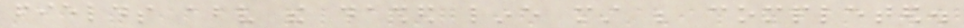fields above the dashed line must be completed.
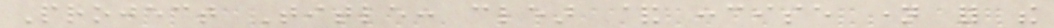Project Title: clear & concise name for the
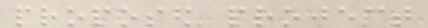proposed project
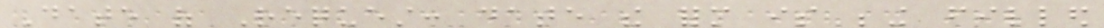Date of Request: date the form is being filled
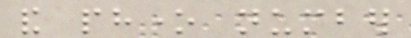and phone number
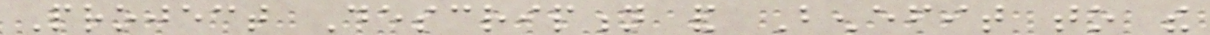Project Description and Benefit to the
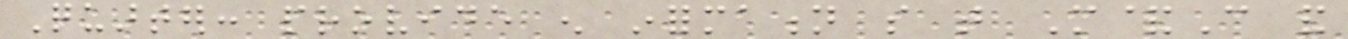Quarter: provide enough information so that M&C and
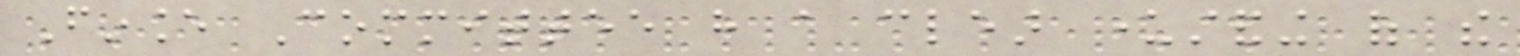Finance Committee have a clear understanding of the
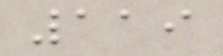119
